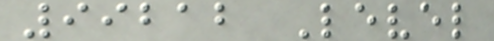99212 Level
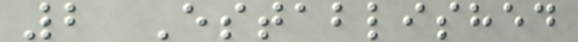2 Established
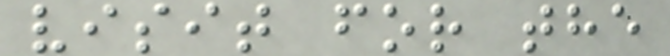visit for the
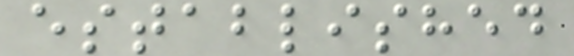established
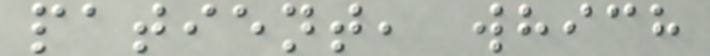patient, which
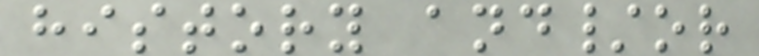history and/or
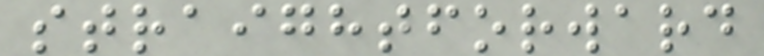straightforward
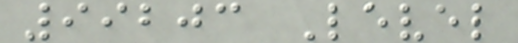99203 Level
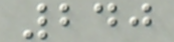240
